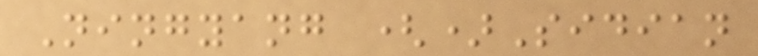Ningyang ()Sidian
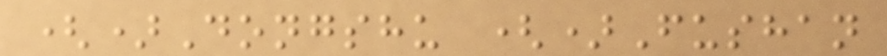()Dongshu ()Fushan
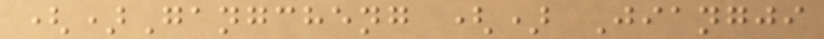()Gangcheng () Jiangji
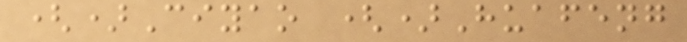()Ciyao ()Huafeng
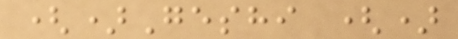()Geshi ()
